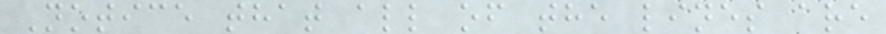Notice that all of the lines are
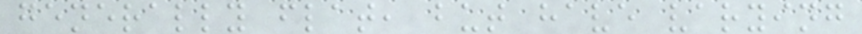generally flat, but have varying
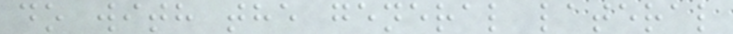do with the general lateral
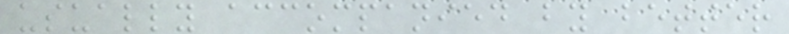usually accompanied by better
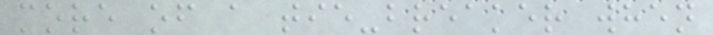more of a tie-breaker when
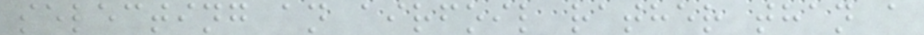selecting an airfoil rather than a
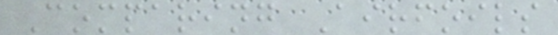Comparing Airfoils
